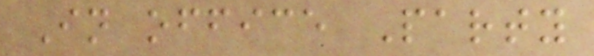In office Party
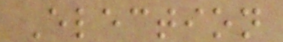Election
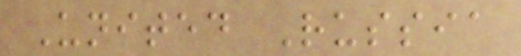United Russia
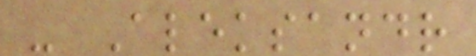- Aleksandr
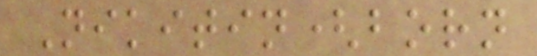Nikitin(born
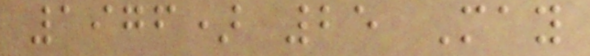1976) 25 May
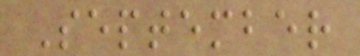September
